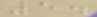5.
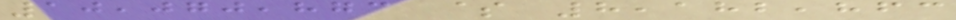10,070,873 $ 8,182,863
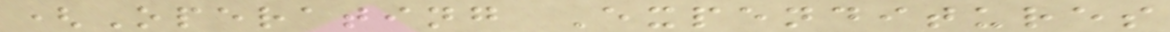(Operating Expenditures
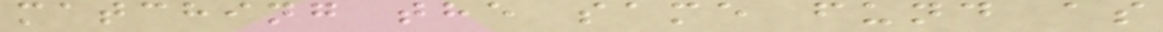matching the same fund as
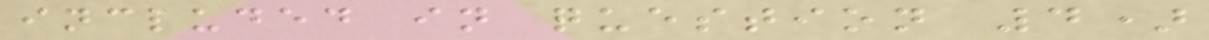included in question 4)
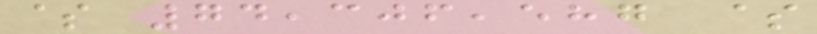$ 74,306,587 $
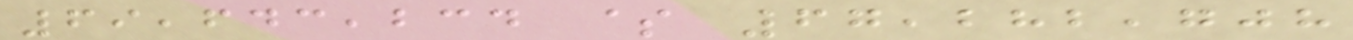69,643,234 $ 67,282,708
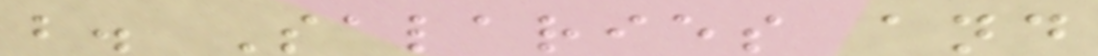b. Salaries and
